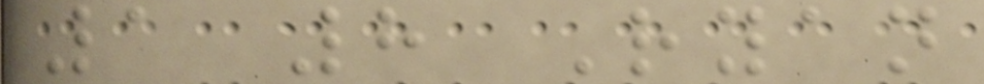1 8 Ryan
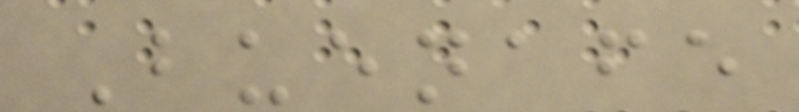Buenafe
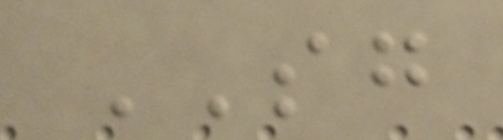SG
